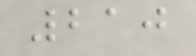210
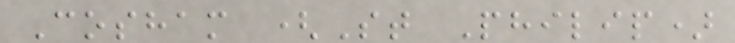Cosham (St Philip)
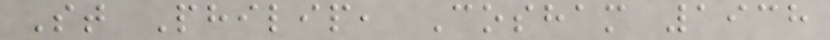St Philip, Cosham 1938
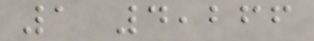1 4,266
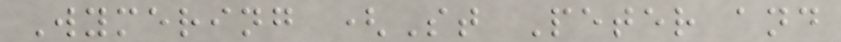Wymering (St Peter and
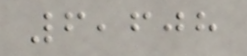6,608
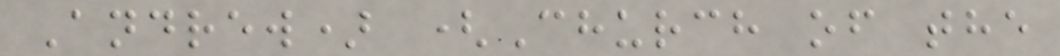Andrew) (Church of the
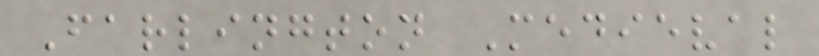Farlington Medieval
